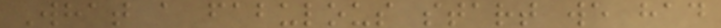What a fabulous start we had
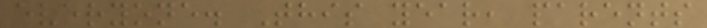everyone. This year, parents
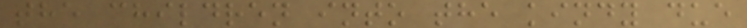the children into the kindy due
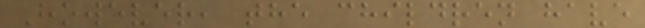However, the children have
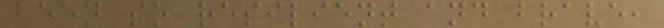been so resilient and brave,
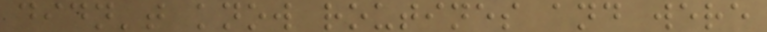didn't know routines and were
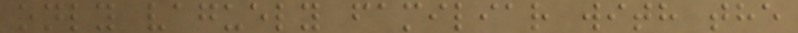only vaguely familiar with the
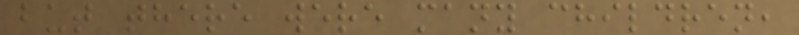but there were many children,
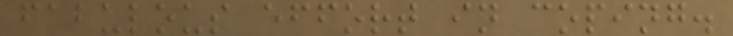fabulous effort in coping.
